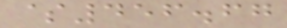$456.67
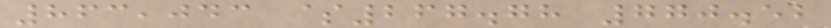863,043 $267.78 770.52
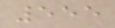555
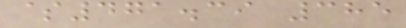$471.39 385
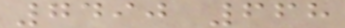7490 668
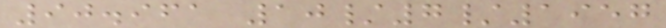90.961 10/7/1957
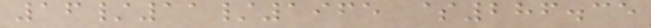16/11/1965 $286.35
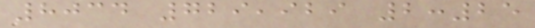8034 729,929 2:25
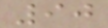90
